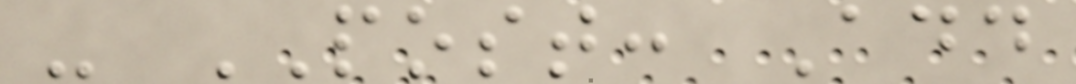- POST: Add
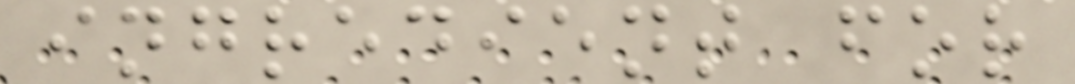ingredient for
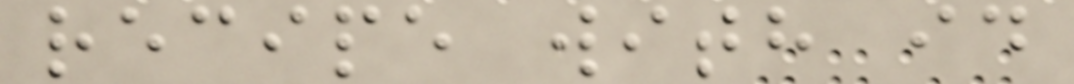recipe with id
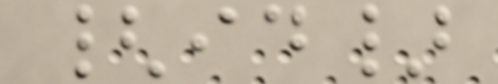{id}
